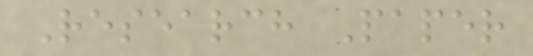Research Paper
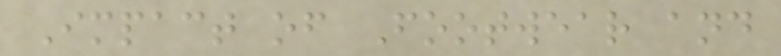Impact of Footwear and
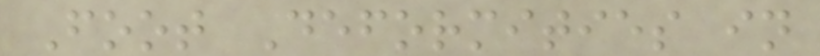Foot Deformities in
